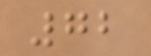72
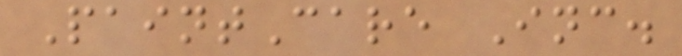PaintCare Inc.
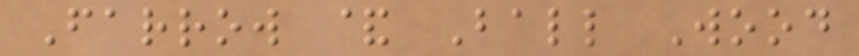Farrow & Ball Wood
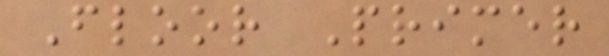Floor Primer
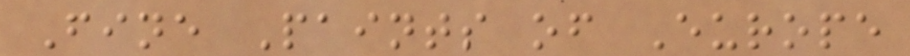Fine Paints of Europe
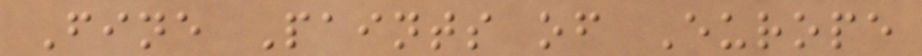Fine Paints of Europe
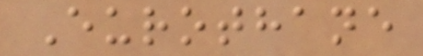Eurothane
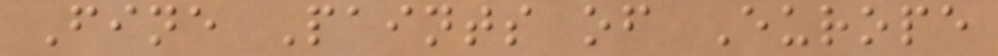Fine Paints of Europe
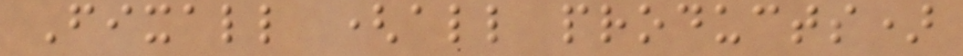Fixall (all products)
